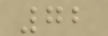72
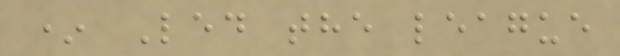* Led the league
